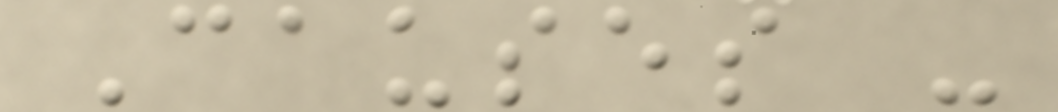Causes -
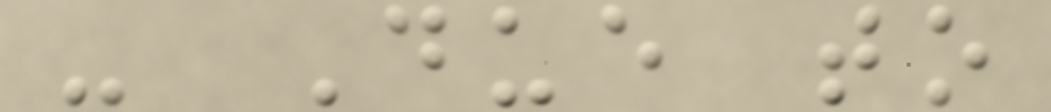- Due to
